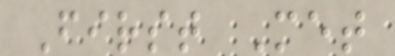First Met
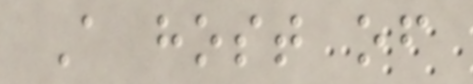A host of
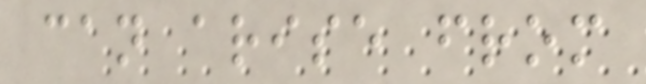can arise from
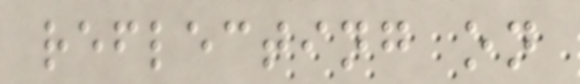reflecting on
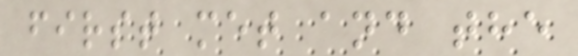first met and the
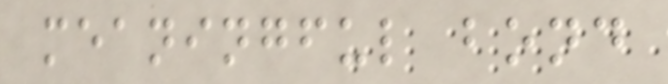meaningful bond
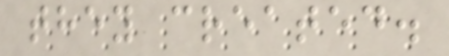they created.
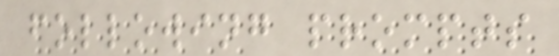following prompts
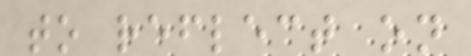to reflect on
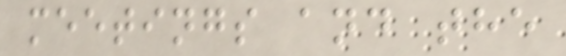meetings and the
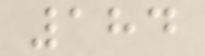184
